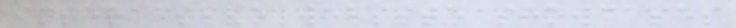interactive website showcases
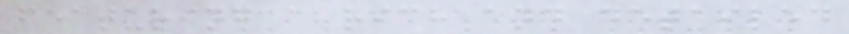featuring a rich and detailed
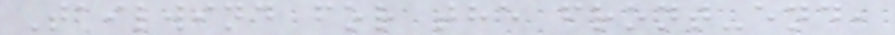Tailwind for the front-end,
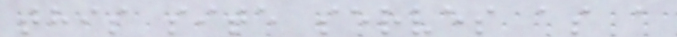this site serves as a
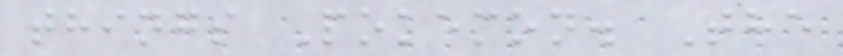things Pokemon. The
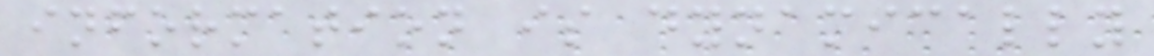information is dynamically
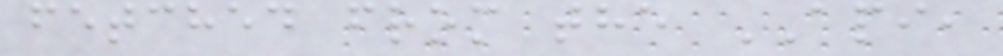fetched from the API,
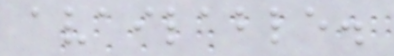available.
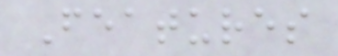Features
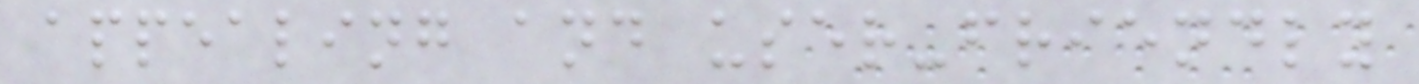appealing and user-friendly
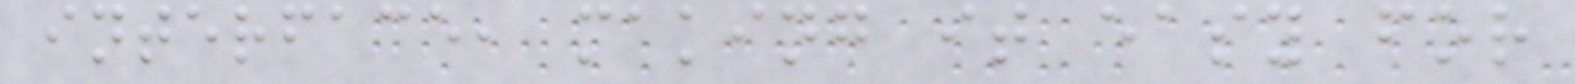interface, making it easy for
